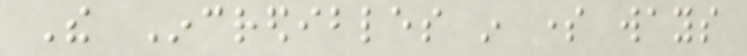The Incredibles in some ways
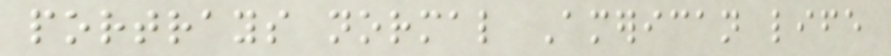portrays normal American life
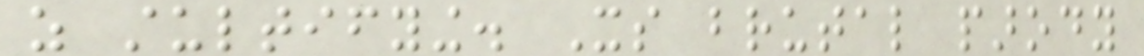as stultifying. Its brutal parody
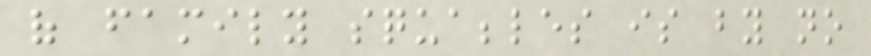of family squabbles is by no
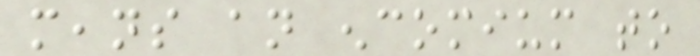means an encomium to
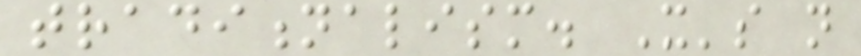traditionalism. It's not
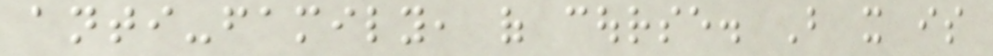anti-family, of course. But it is
